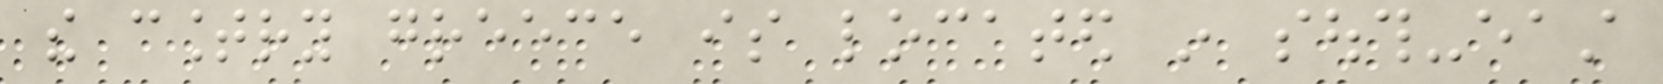the country greece is located in south-east
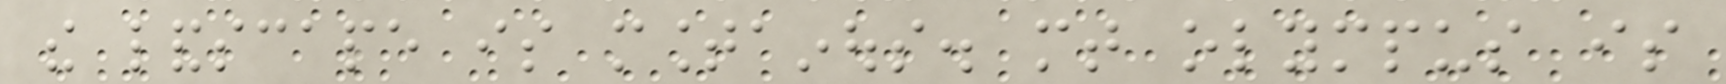the landscape is mountainous. mt olympus is
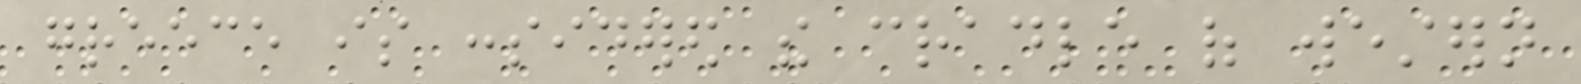greece is considered the cradle of western
